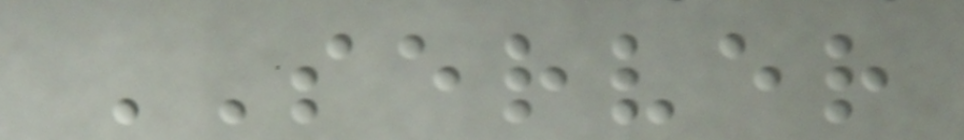SERVER
